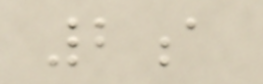2a
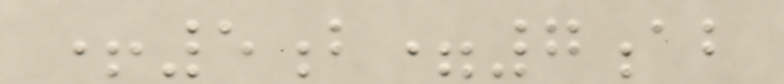+5b=7ab
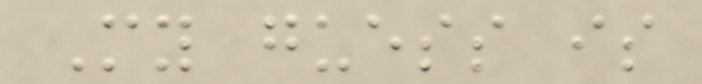My guess is
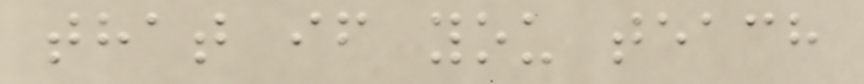that if you teach
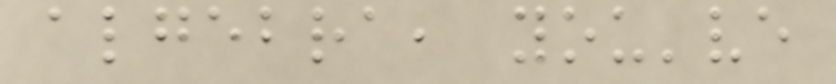algebra, you've
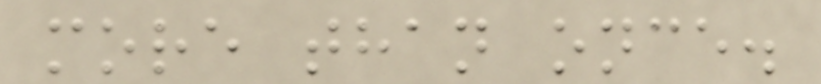more than once.
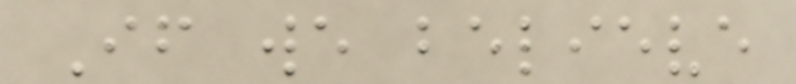If we believe
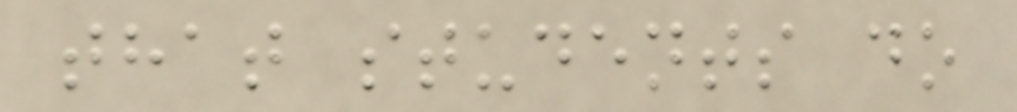that students do
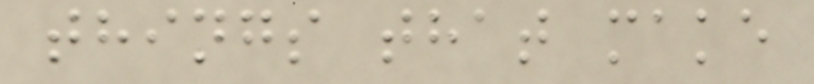things that make
